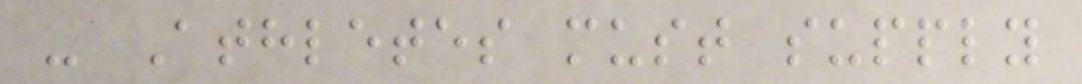- Athletes must supply
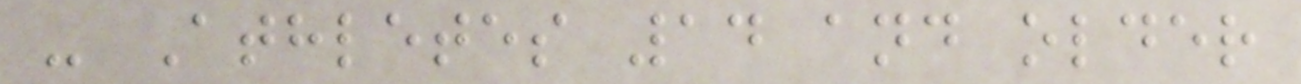- Athletes 14 and older
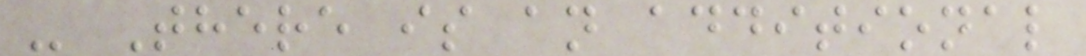- There is an additional
